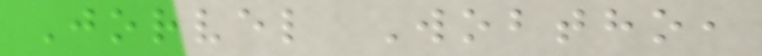Jorvel Wobtho,
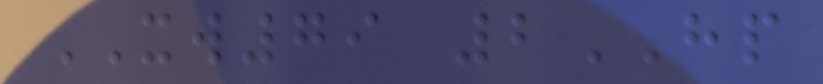XW79 2HP
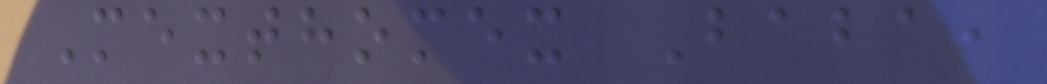Mexthomex Baba,
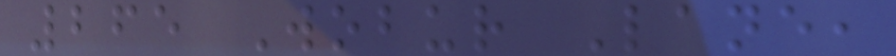265 Wobur Lane,
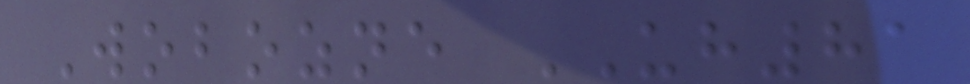Wobozne UH81
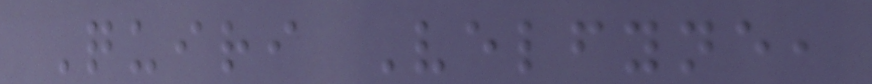Quiri Velfyne,
